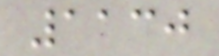1130
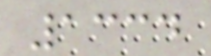1334
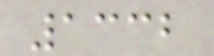1332
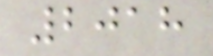2018
